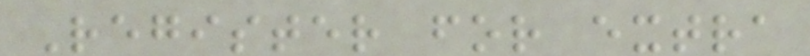Register for extra
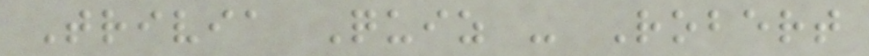Trivia Quiz - Robert
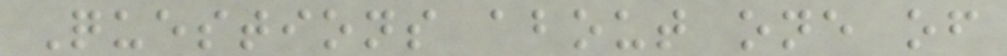Questions about one of
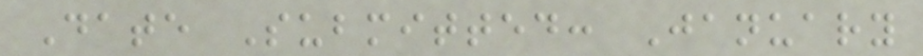Date Submitted: January
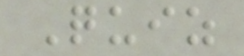Quiz
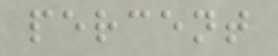percent
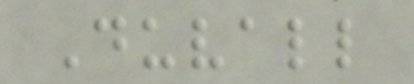Duvall
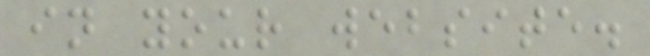in your website.
